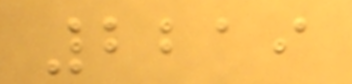2219
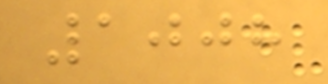1008
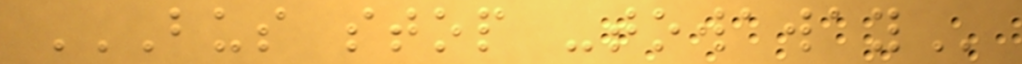BUS STOP -TOWAWAY
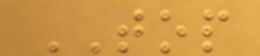TOP
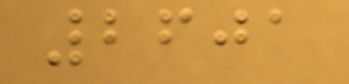2601
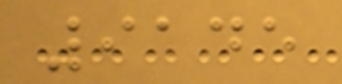9145
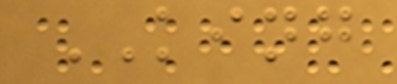KING
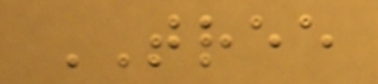TREE
